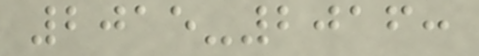2015-2016:
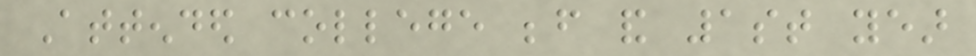Attended college before and 1st year
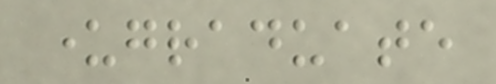undergraduate
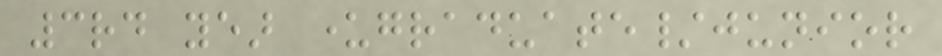3rd year undergraduate/junior
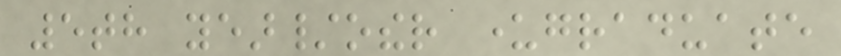5th year/other undergraduate
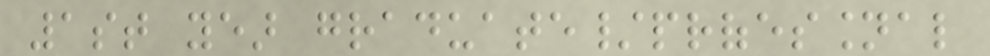1st year graduate/professional
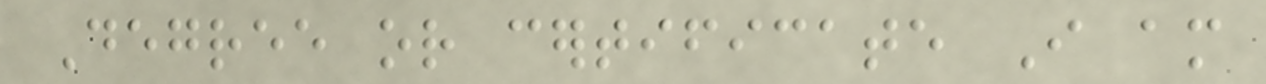Degree or certificate I am
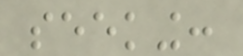seeking:
